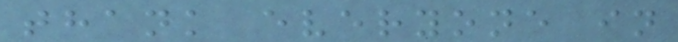thank everyone in
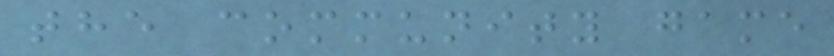the community game
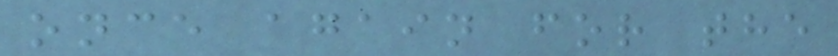once again for the
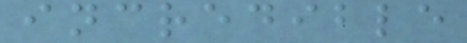incredible
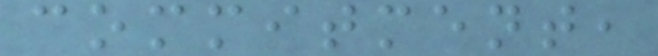commitment,
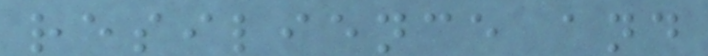resilience and
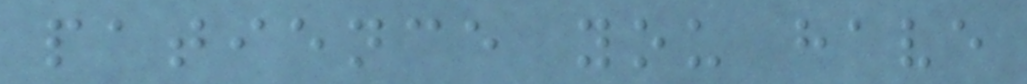patience you have
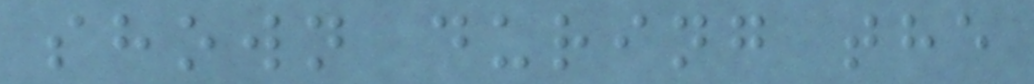shown during the
